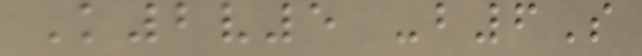K2v5 -b6S
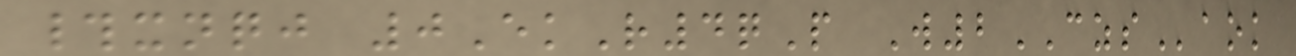#xnqj 0EkR4qP W2CZSaok
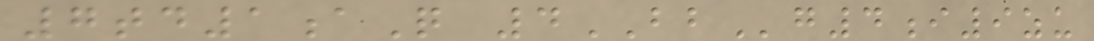7td1aQ 4BBg4i9zu
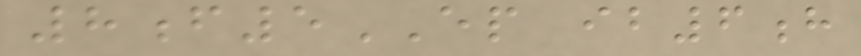8f5EP ib6h
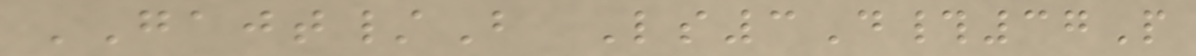GAJT/B Ls3D#37P
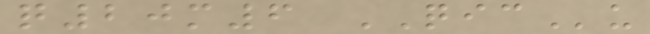q20m6 QICu
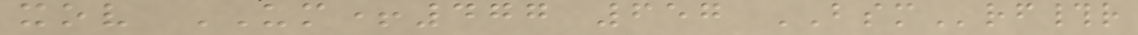xov UM+477 657 BSMrf#r
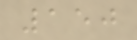150
